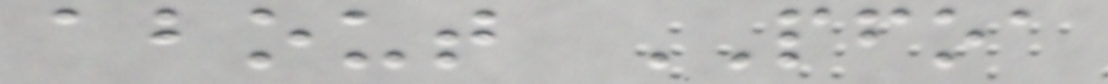about PFOA
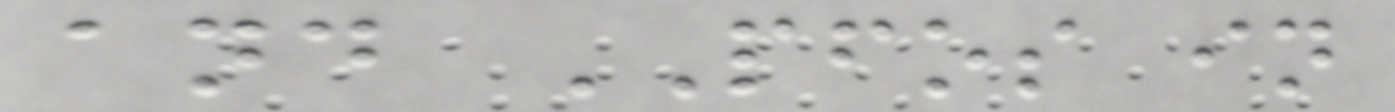and PFOS in
